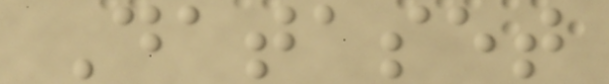Dataset
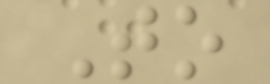To
